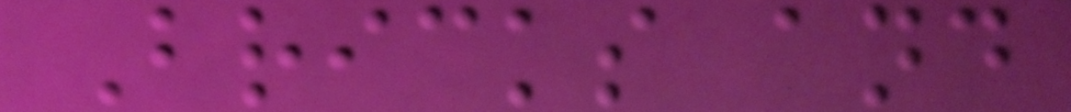Bricks and
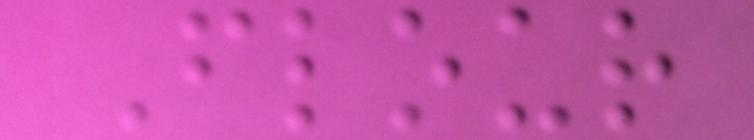Flour
